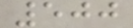500
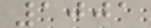1001
